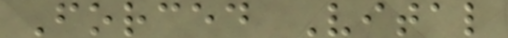Forced Vital
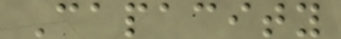Capacity
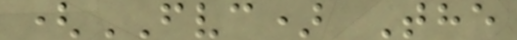(FVC) The
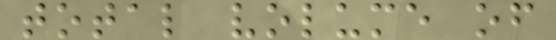total volume of
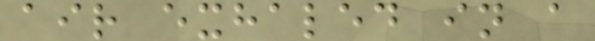air exhaled in a
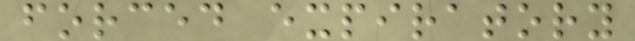forced expiratory
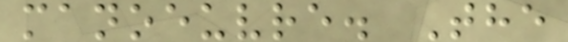manoeuvre. The
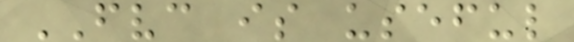FVC is useful
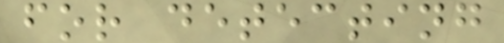for detecting
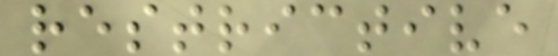restrictive
